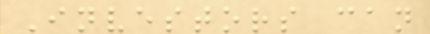Investors can
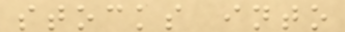stocks into
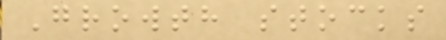Growth stocks
